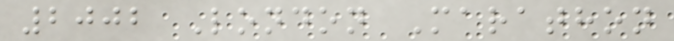2002 London Marathon
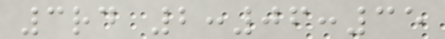3rd 2:06:35
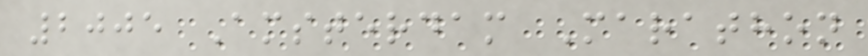2005 Amsterdam Marathon
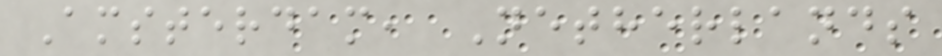Amsterdam, Netherlands
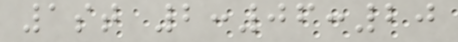1st 2:06:20
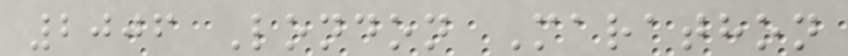2006 London Marathon
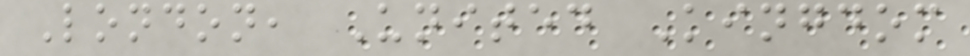London, United Kingdom
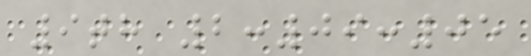9th 2:09:05
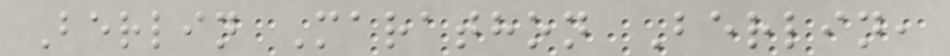Berlin Marathon Berlin,
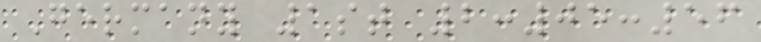Germany 1st 2:05:56
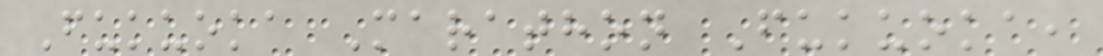Fukuoka Marathon Fukuoka,
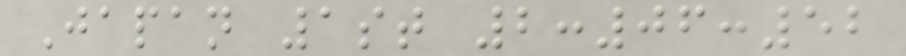Japan 1st 2:06:52
